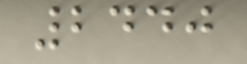2440
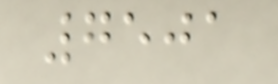7501
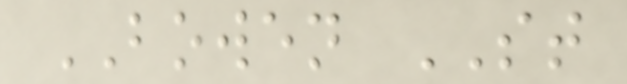BOWEN ST
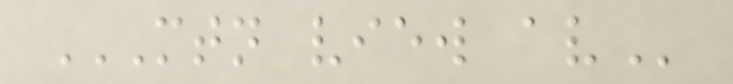MTN VIEW AV
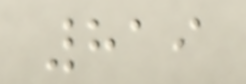819
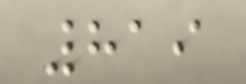819
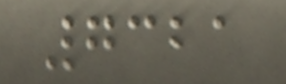7321
